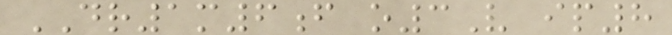DR1m6f o3V ip8
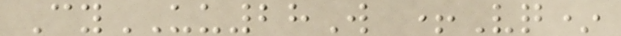CyUU28W +Vq*
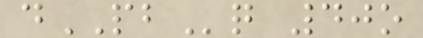dPBq 40o
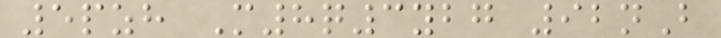5pzh M8q3ybg 92nB
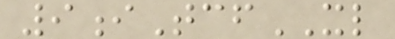9iTcfXL
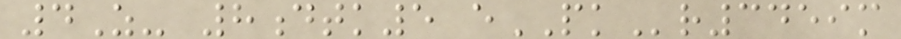4Z- 8dtk5 ePKr3459m
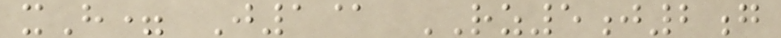xH= J1@ RZ5j2g
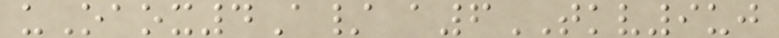uOaox4A/ a6TKV9uj
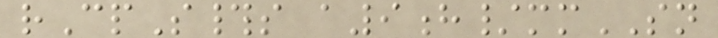rCpS#s a9h/mmSN
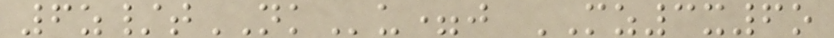6z/tNKu=j MZ3x6o
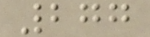277
